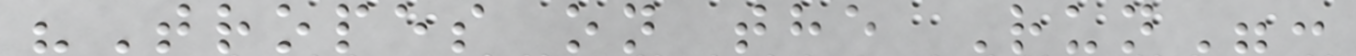"Tropes on the Run":
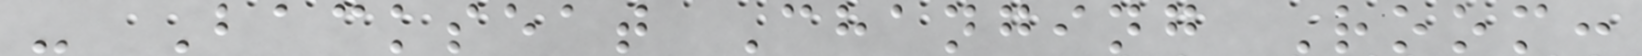- Backseat Changing Room:
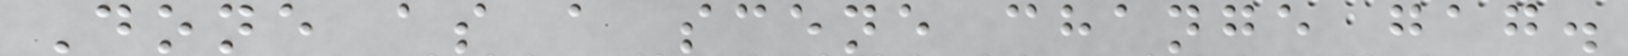Done as a scene change gag.
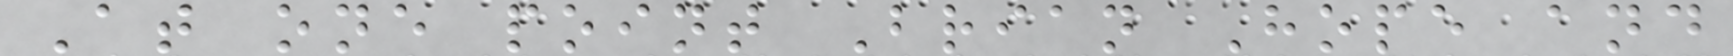At one point Brian Hope and
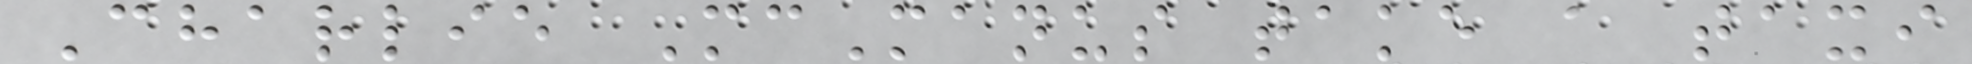Charlie McManus take a taxi
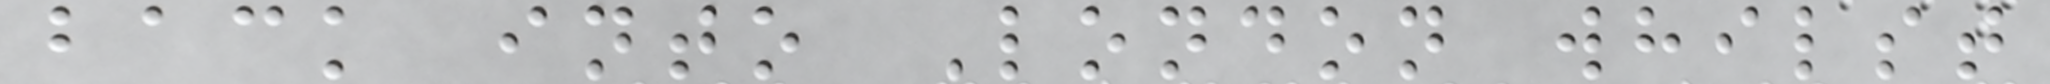back into London whilst
